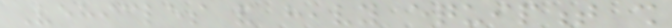Vehicles and heavy equipment shall
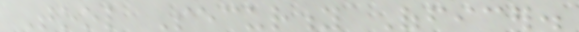Tool Security Officer.
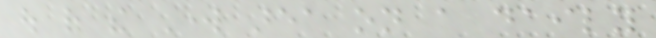out of the Work area on a daily
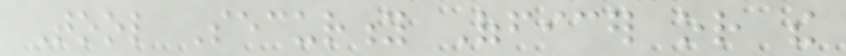Tool Security Officer or the
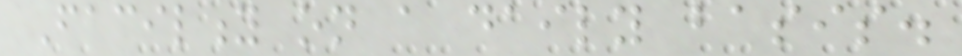Facility on a daily basis.
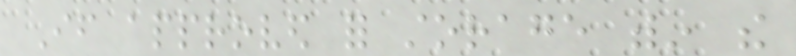If approved for storage within the
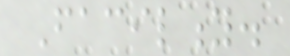Facility.
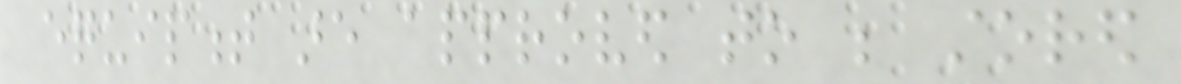equipment are approved to be stored
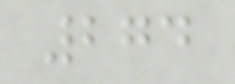274
